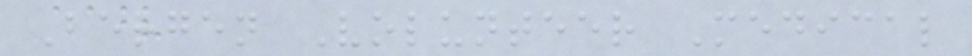Bergen Volunteer Medical
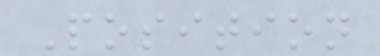Position
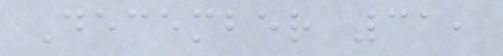December 31,
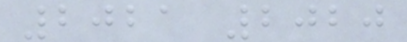2021 2020
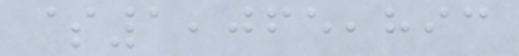$1,065,893
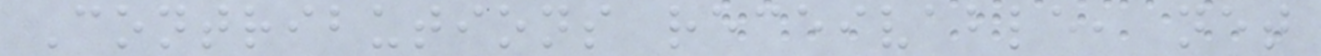Contributions receivable, net
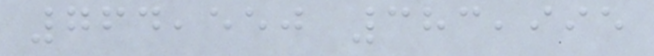764,550 383,995
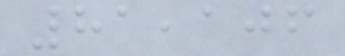81,106
